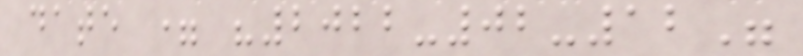date = "2022-02-12"
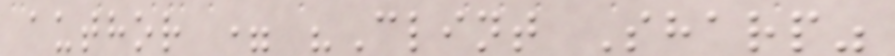author = "Clint Sharp"
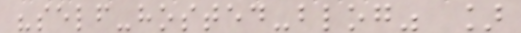"self-hosted-blog" ]
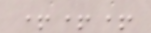+++
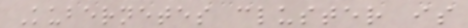Kubernetes cluster is
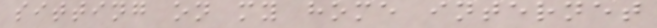sitting on my home internet
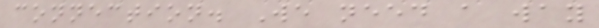connection. We need a way
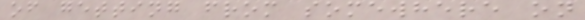of getting from somewhere on
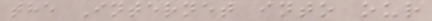the Internet into our
